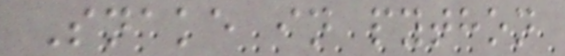Snake in python
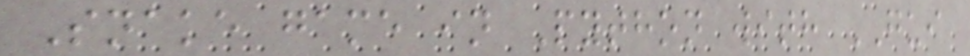Snake game in Python with GUI
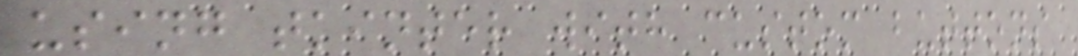using tkinter with custom buttons
